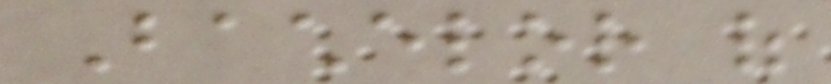Bachelor of
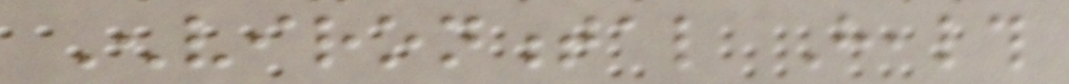Environmental Health
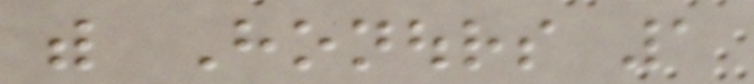with Honours 1
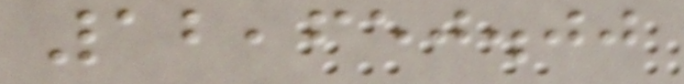12,650.00
